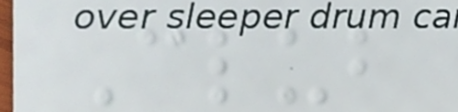Club
